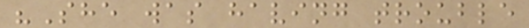"She was having trouble
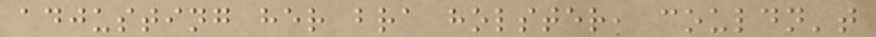adjusting her bra holster, couldn't
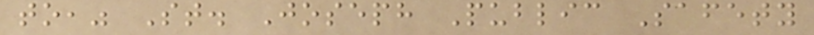to," St. Joseph Public Safety
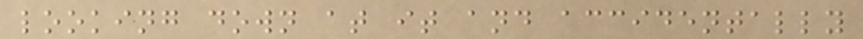looking down at it and accidentally
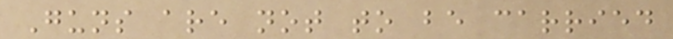Guns are not to be carried
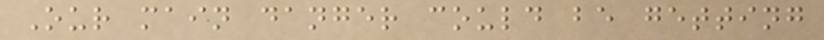Our main danger could be getting
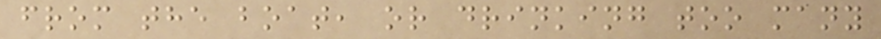from the boat, or drinking too many
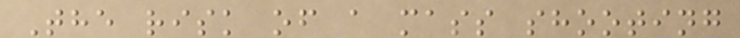The risk of a mass shooting
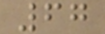67
